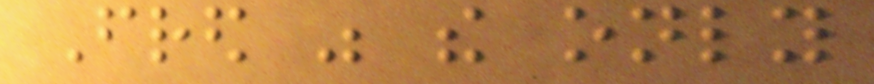Fred was the only
